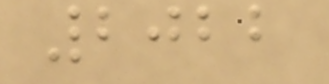2022
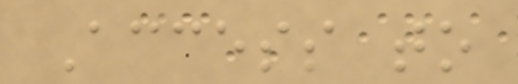Access to
